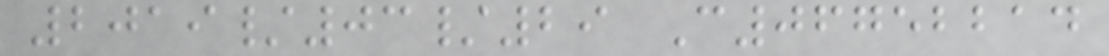2019/03/29 C06752214
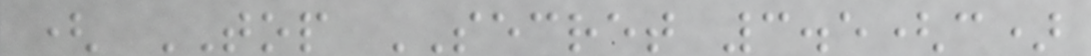( TOP SECRET 3.5(c)
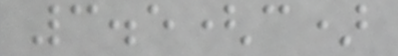3.5(c)
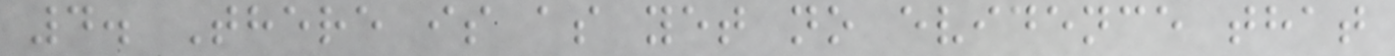4. There is as yet no evidence that
